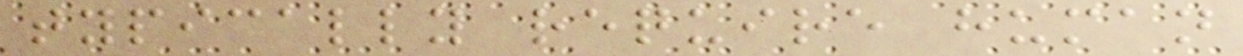typically require human
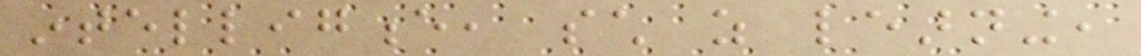intelligence, such as learning,
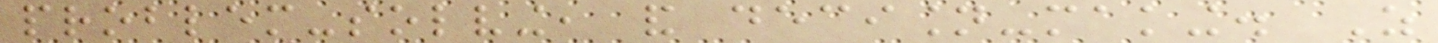problem-solving, and decision-making. As
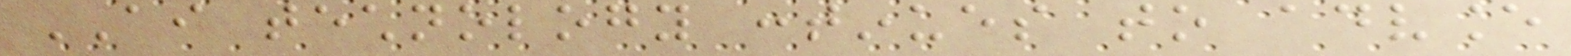AI technology continues to advance
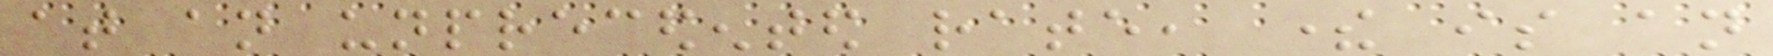at an unprecedented rate, there is an
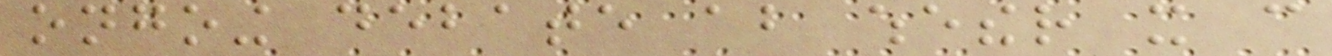ongoing debate about whether it can
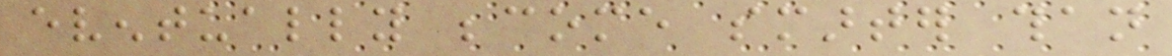eventually become smarter than
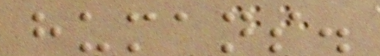humans.
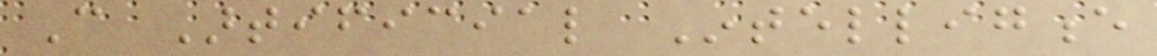Can Artificial Intelligence
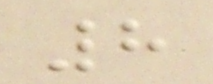8
